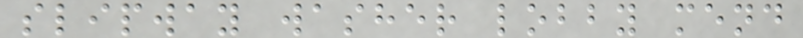slipway washer lobby mend
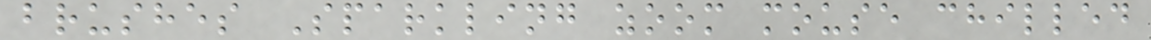brushes Sparkling zoom mouse chilled
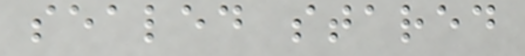sealed stared
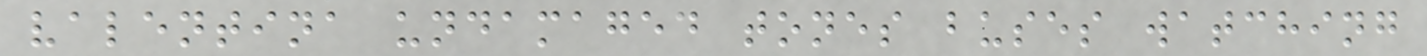valentina undamaged tones buses watching
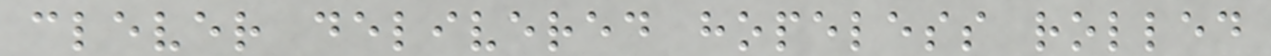clever delivered hopeless rolled
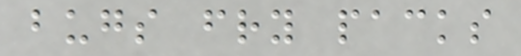bugs fry packs
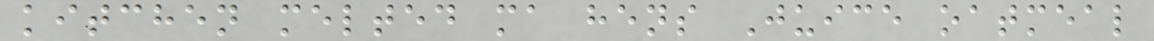kitchen melted ma hens Juice oatmeal
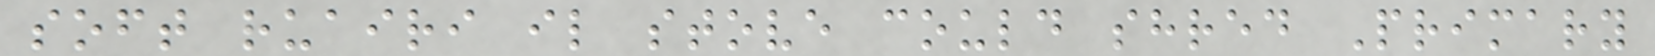soft ruairi il stove could shred Primary
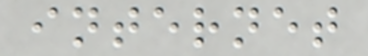internet
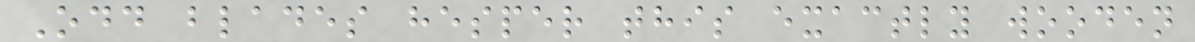Odd blades hesper this exactly wooden
